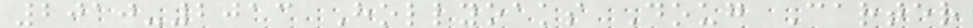2010-2013 Hollyoaks Doug Carter
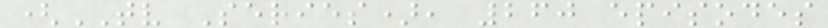(TV Series), 260 episodes
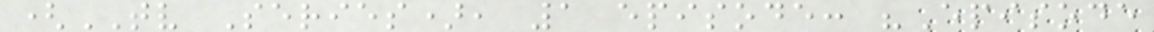(TV Series), 1 episode: "Episode
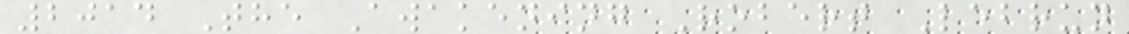2014 The Awakening Robert Lebrun
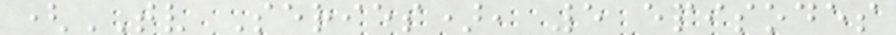(TV Series), 5 episodes
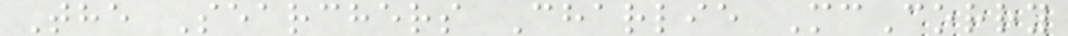The Searchers Charlie McCorry
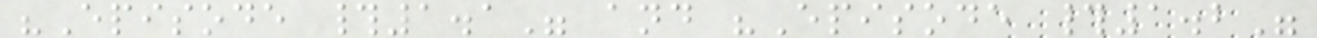"Episode #1.1" and "Episode #1.2"
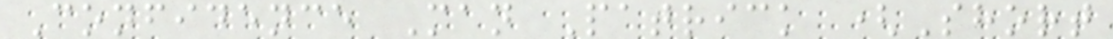Confidence Man Patrick (Short
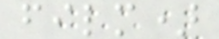film)
